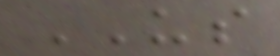US
